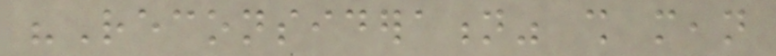"Reconsideration" shall mean
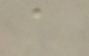a
